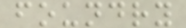foundry
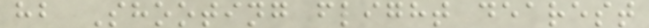hb Shooting flight dearest
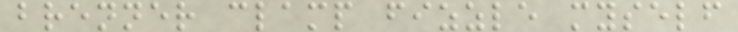brenner clamp fizzle myself
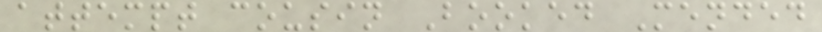attempt cousin Booked Mended
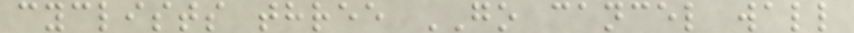cyclists three GO cancel wall
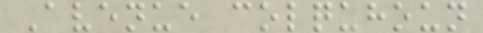Avenue colquhoun
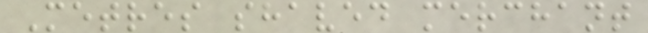Metres shaved merchant
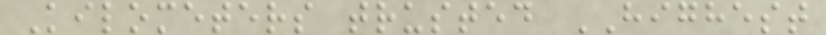Kilometers trusted HIGHEST
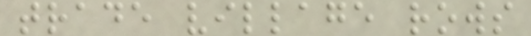trade village rows
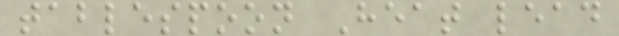tablespoon Heat lead
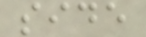side
